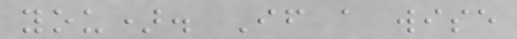you). If a wise
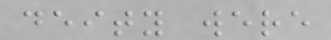deity were
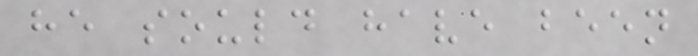he sould have been
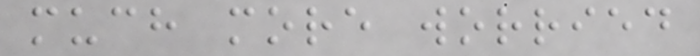much more worried
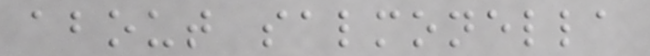about salmonella
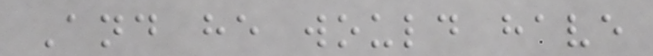And he would have
